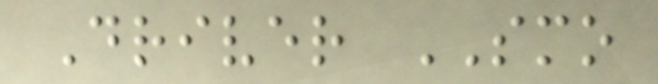Driver SMO
